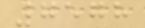7578
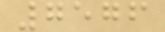7576
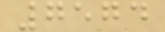7574
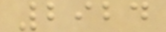2924
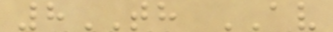8TH AV
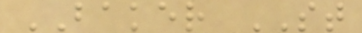BAKER ST
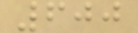600
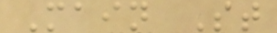Main St
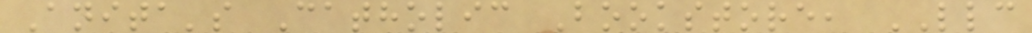Anita's Catholic Bookstore, LLC
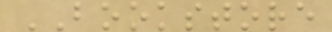BOOKSTORE
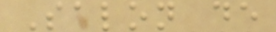Salon de
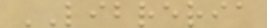LIBRERIA
